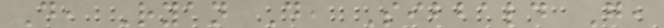D, Ryan D, Sibbald G,
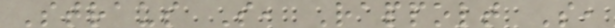Straus S, Rappolt S,
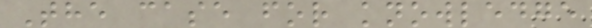The case for knowledge
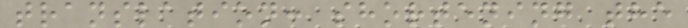translation: shortening the
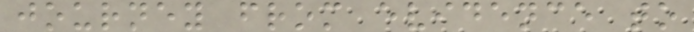journey from evidence to
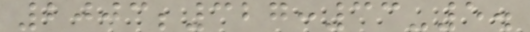2003;327:33-5.
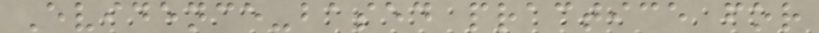Evidence-based practice for
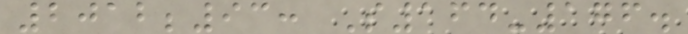2012;93: S164-176.
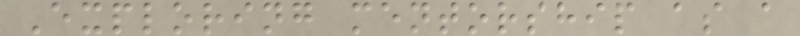Exploring mentorship as a
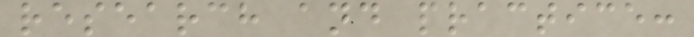research and practice:
